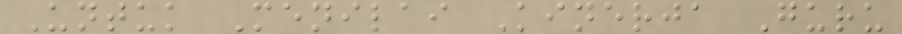Untuk Menilai Kinerja Guru
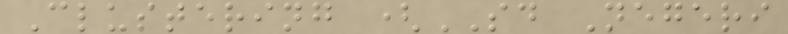Clustering (SD Negeri
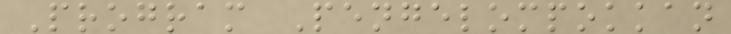Program Pengelompokkan
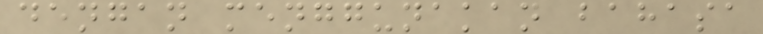dengan menggunakan bahasa
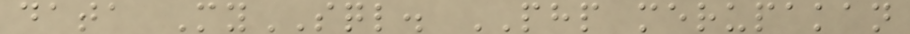data MySQL. PHP merupakan
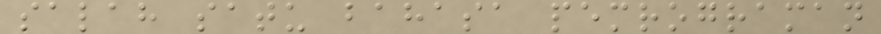salah satu bahasa pemrograman
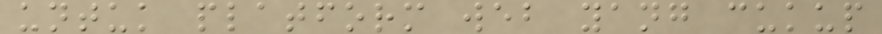untuk platform web yang cukup
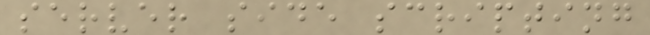server side scripting
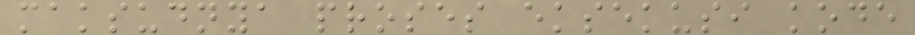maksudnya proses eksekusi kode
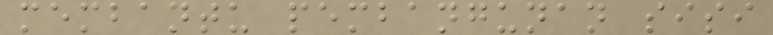membantu pembangunan sisi
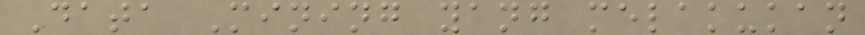Data Mining yang melakukan
